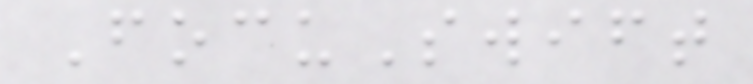FocuSwift
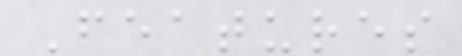Features
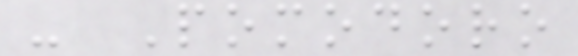- Pomodoro
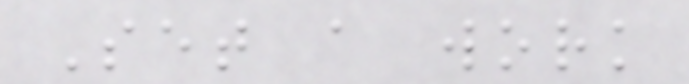Set a work
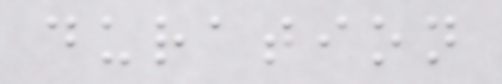duration
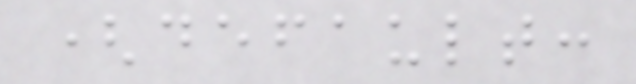(default:
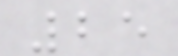25
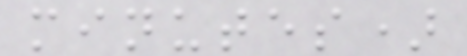minutes)
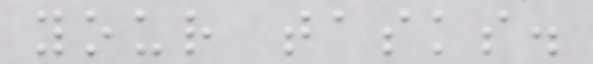your tasks.
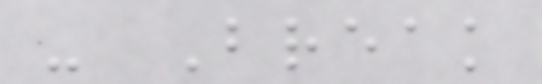- Break
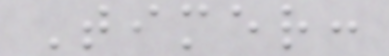Timer:
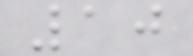10
